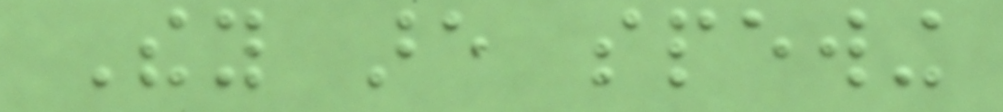They are spewing
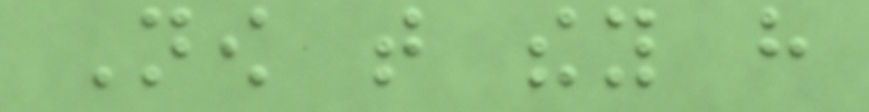Now that they have
